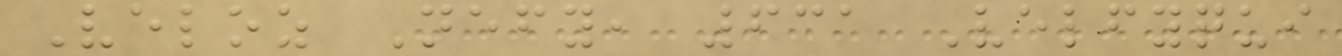Veloz Nefy, 631 Velfyqui
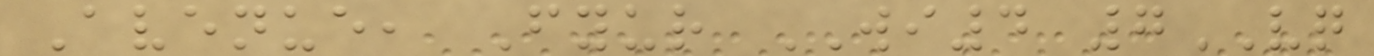Avenue, Fyur WI4 7VQ
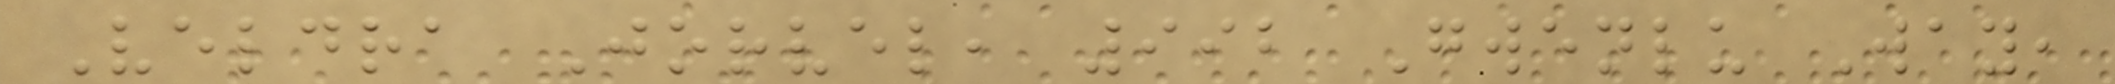Veldra Jorvel, 992 Gwenlu Way,
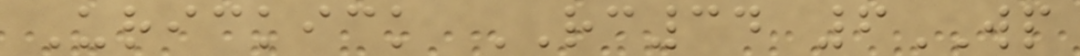Urickick RC34 6WP
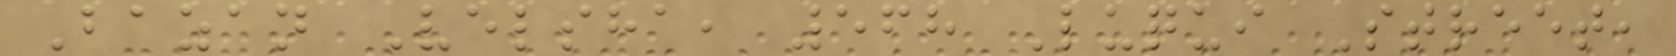Bazan Velsha, 568 Luqui Street,
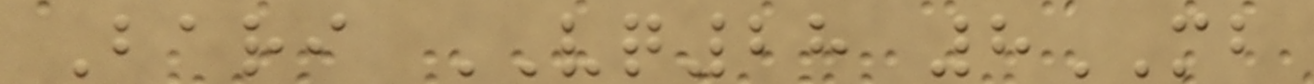Bari VQ28 8MB
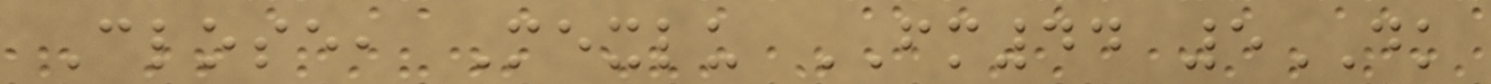Close, Mexlu FM44 5DK
